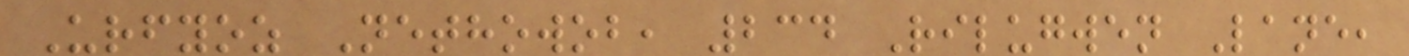Urfyoz Nethowob, 234 Rilugwen Lane,
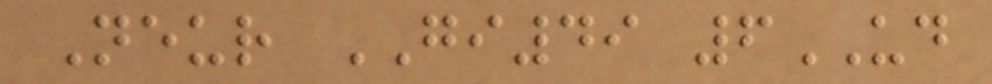Neur GI49 6UD
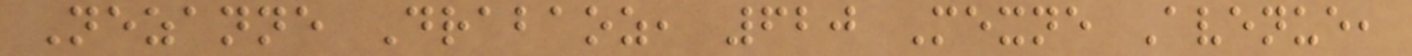Nezanne Drabaoz, 620 Mexne Avenue,
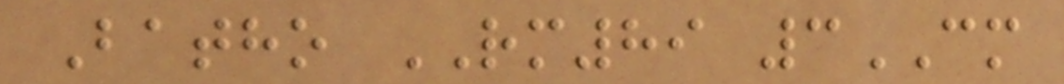Batho RM89 3CM
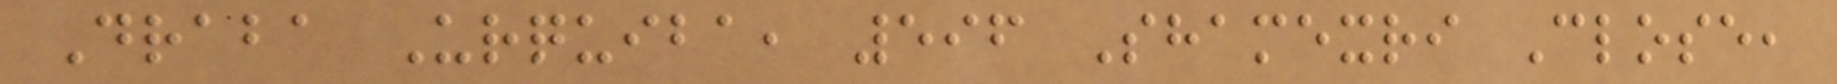Draba Urquiba, 596 Shamexri Close,
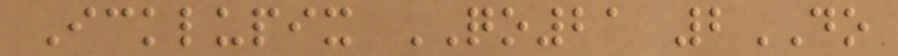Icklupix QO21 2DO
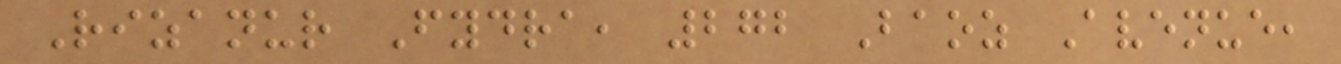Rizanur Fydra, 272 Baoz Avenue,
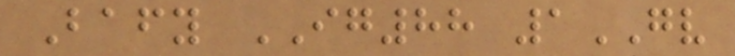Bafy IG88 1GV
